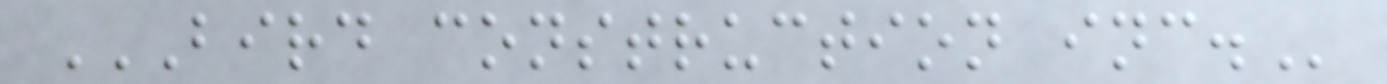BIRD CONSTRUCTION INC.
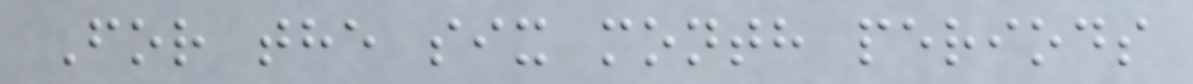For the six month periods
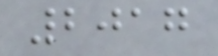2017
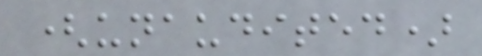(unaudited)
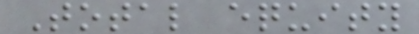Total equity
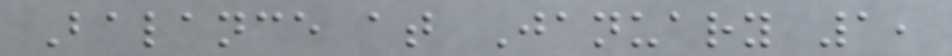Balance at January 1,
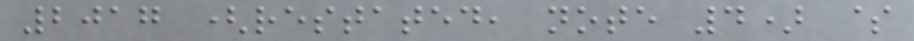2017 (restated, note 4) $
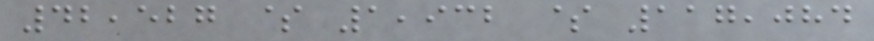42,527 $ 1,932 $ 117,084
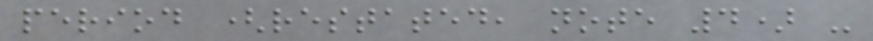period (restated, note 4) -
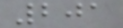201
